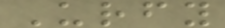Urfy
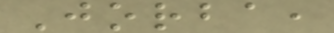Jorba,
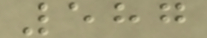587
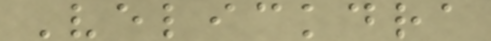Velickdra
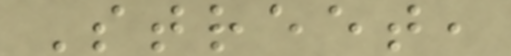Street,
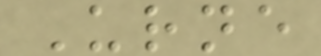Urne
